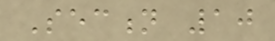Section 10
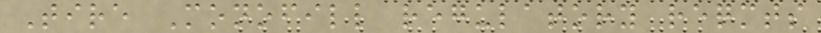Tire Monofill regulatory reqmts
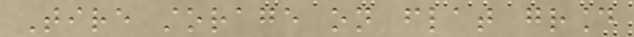Tire storage on flat ground
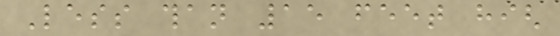Less than 15 feet high
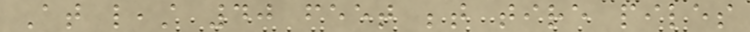At least 40 feet between tire piles
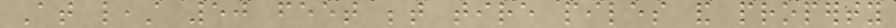At least 50 feet between tire piles and property
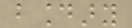boundary
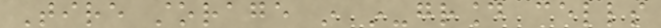Tire storage in in-ground cells
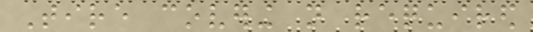Tire covering not required
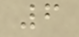6
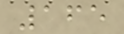165
